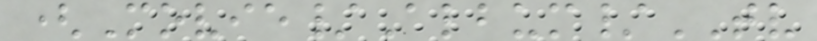(Movie/Album/TV
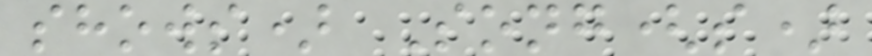shows) Song(s)
